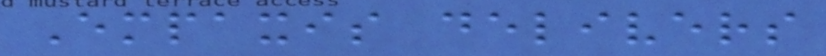Empaxis delivers
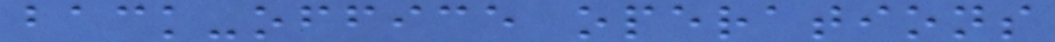back-office operations
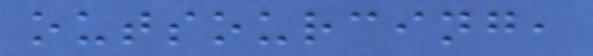outsourcing,
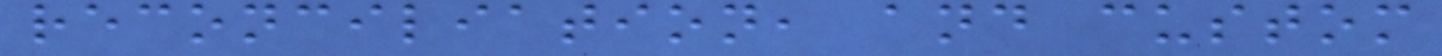reconciliation, and custom
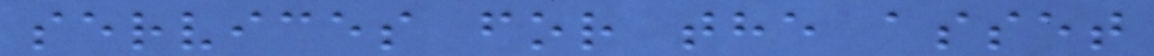services for the asset
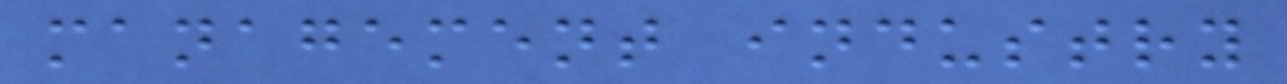management industry
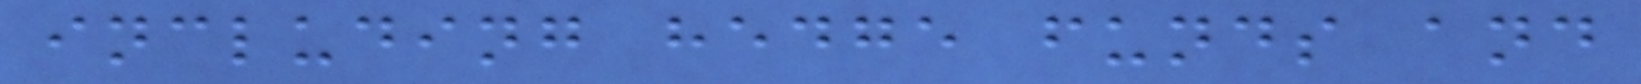including hedge funds and
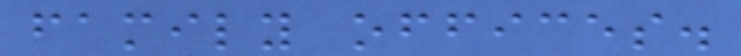family offices.
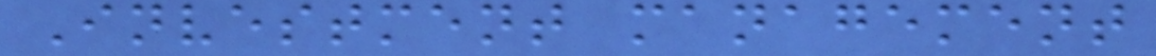Investment management
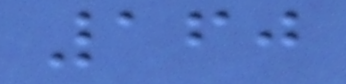160
